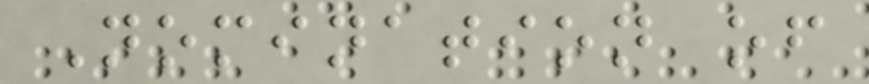Nomination of
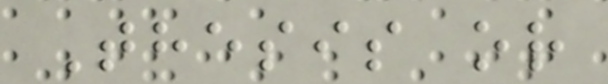Thesis or
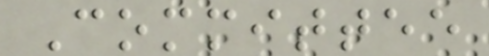Committee
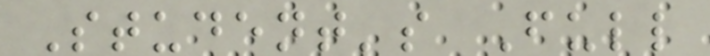Student's Full
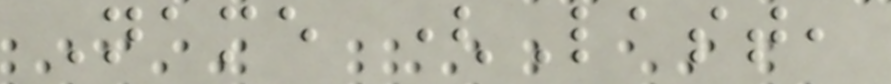Name (Last,
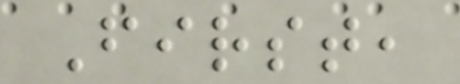First,
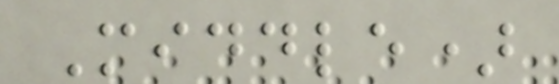Middle)
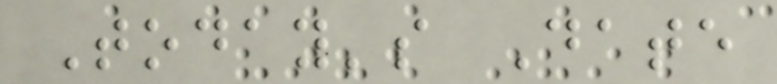Today's Date
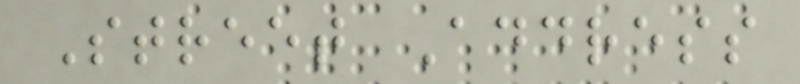Street Address
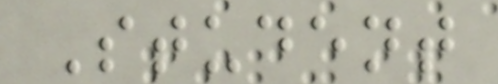Student
